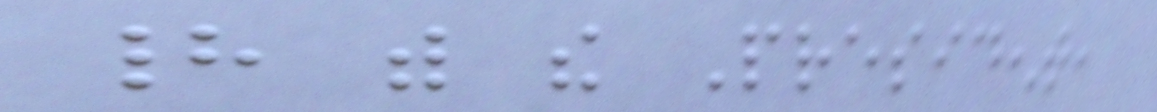had with the President,
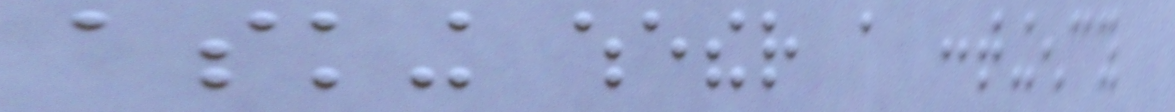asking whether a contingency
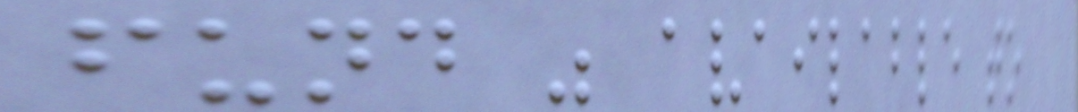fund was available to
